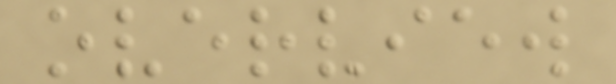overview
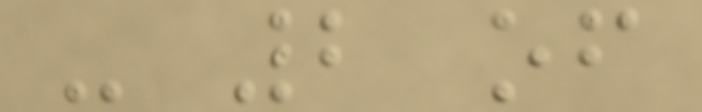- 2 of
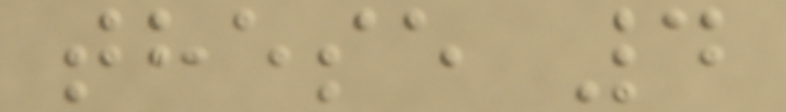these 4
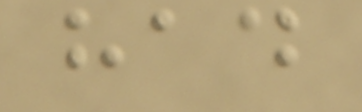had
